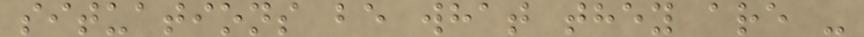situations be what they are -
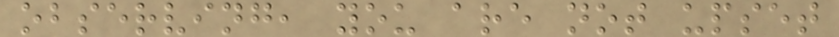observing, you are not upset
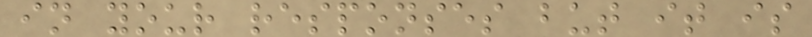in your responses but it is
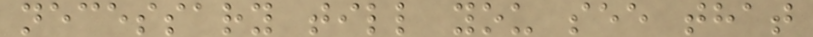necessary till you see that
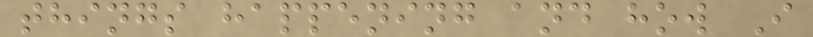things happening and how I
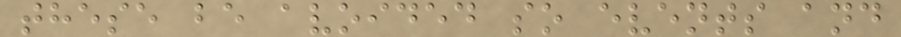these be avoided so events and
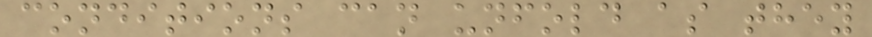conditions can unfold as they
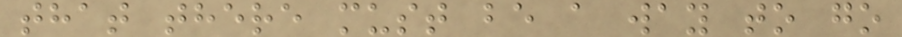that there must be a way to go
